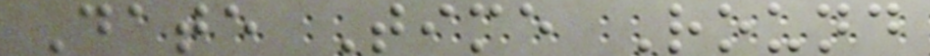Date Time Round
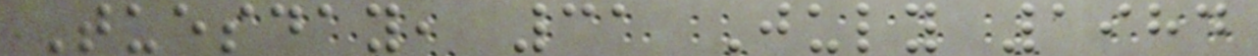Tuesday, 31 July 1984
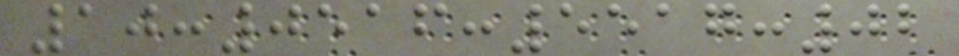10:0516:5517:02
